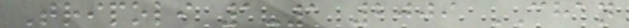Tripoli 1-1 2009 CHAN
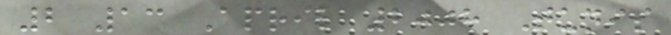2 13 April 2008 Tunis
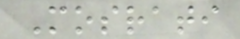Mosrati
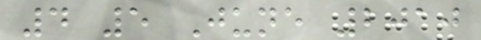4 5 June 2010
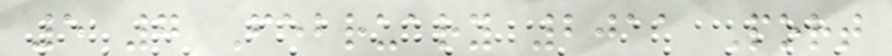5 7 February 2011 Port
